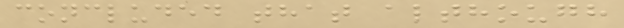concluded that although
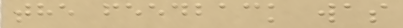the feedback was
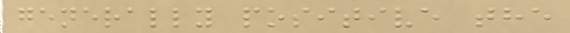generally positive the
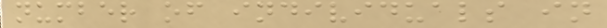number of individuals in
